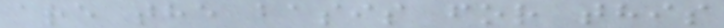are the basis for this
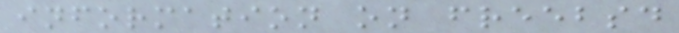information on freebsd
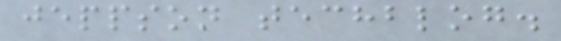jeppson techblog.
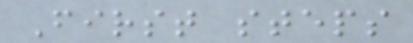First steps
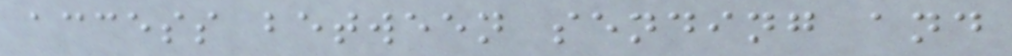access between sending and
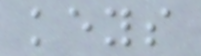keys
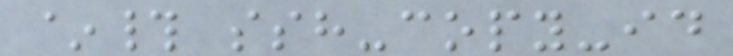~# ssh-copy-id
